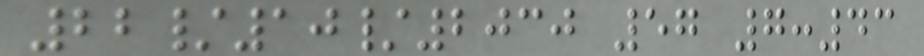22/10/2030 57 7:43
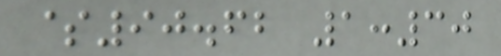$90.62 1:30
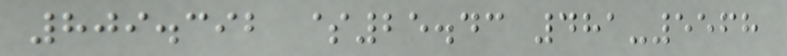809.392 $25.43 481-5568
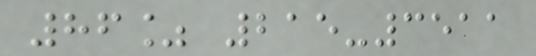86% 215-3511
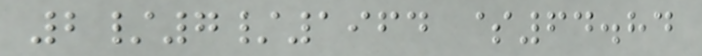2/7/1964 $64.84
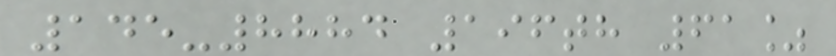145-8884 196th 61%
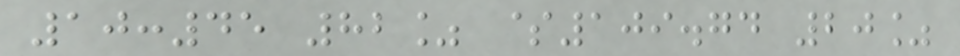10:45 82% $109.74 20%
